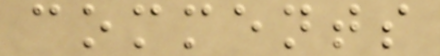comments
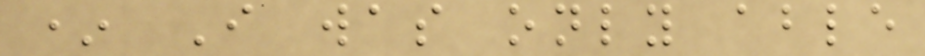* I was only able
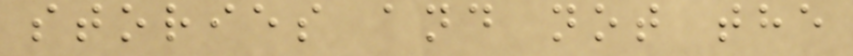stories and not the
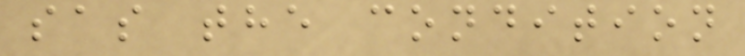sas the condition
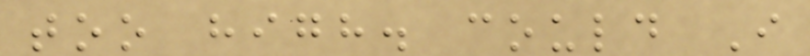too high. could I
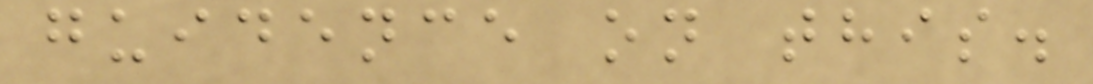guidence on this.
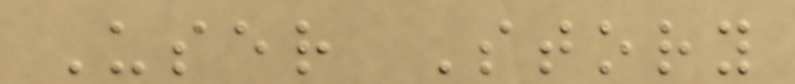User Story
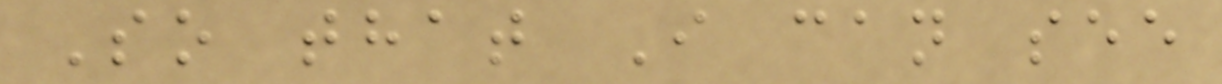So that I can see
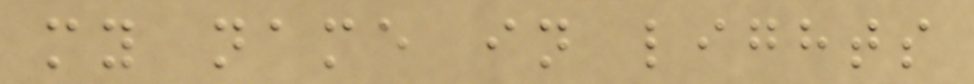my name in lights
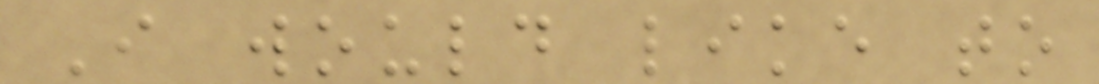I would like to
